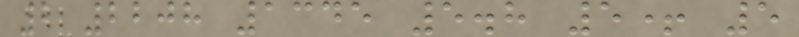2 2208 1345 5.8 5+ 5
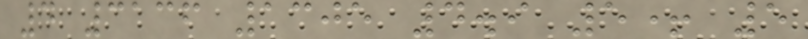4 3136 1305 4.9 5+ 5
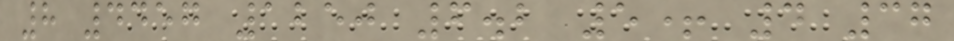8 4457 1250 6.2 5+ 4 37
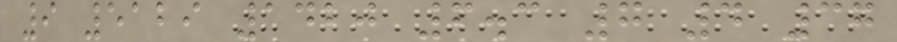9 5129 1420 6.3 7 4 37
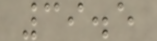39.5
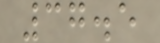37.5
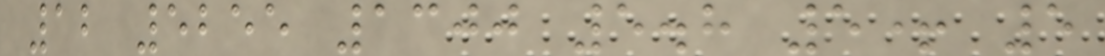12 5255 1300 5.8 5+ 5
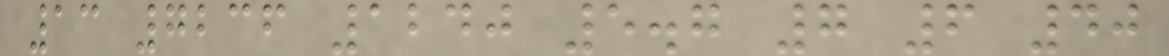13 7236 1240 5.7 7 6 40
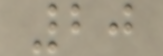20
